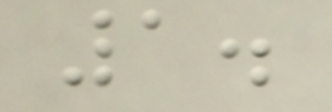1.
